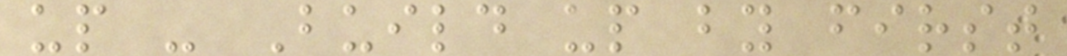up - Build up by first
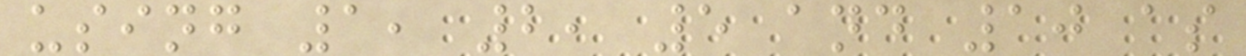using 1, 2, 5 and 10 as
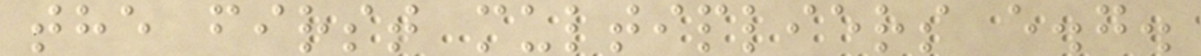the first multipliers e.g.
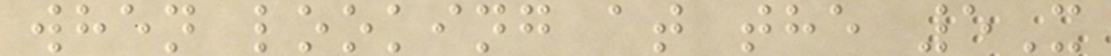when looking at the 5X
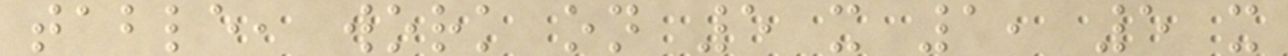table, work on 5 x 1, 5 x
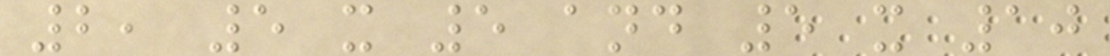2, 5 x 5 and 5 x 10
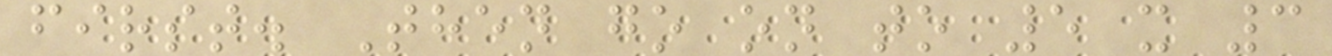first. Then go on to 5 x 3
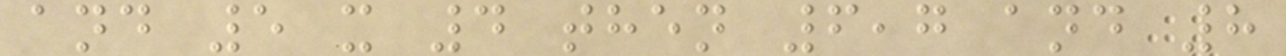and 5 x 4 then 6,7 and 8
